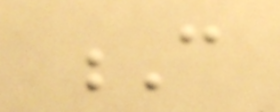C
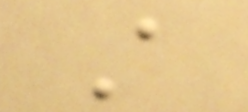A
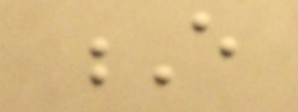E
